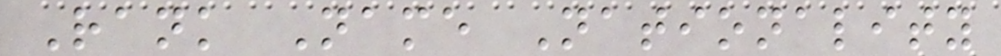Rank Name Nationality
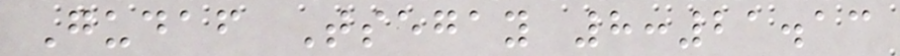Gudaf Tsegay 8:21.13
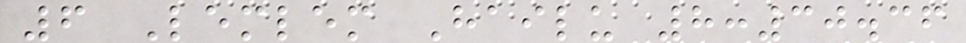6 Lemlem Hailu 8:30.36
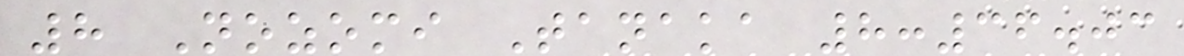8 Nozomi Tanaka 8:36.03
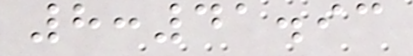8:41.93
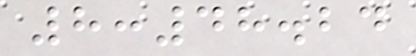8:48.24
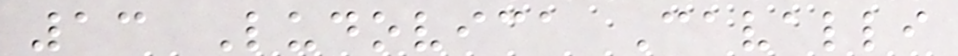13 Ludovica Cavalli
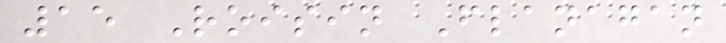15 Roisin Flanagan
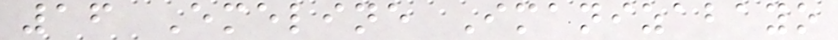16 Emeline Imanizabayo
